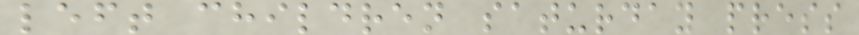left children saturday press
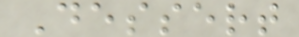Dessert
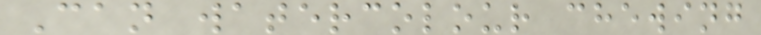Can watercolour chewing
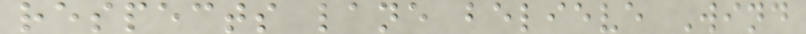respects lane believe Wind
